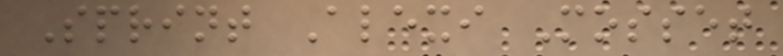Sprint Alexi Mosset
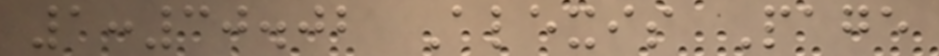1:30.02 Alexis Page
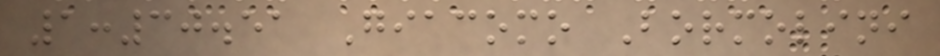1:30.51 Giacomo Bormolini
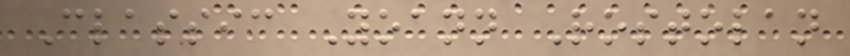Classic Yoann Rostolan
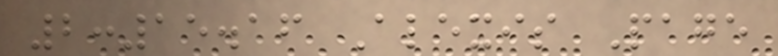2:15.16 Alexis Page
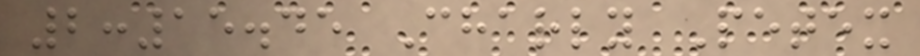2:15.45 Charly Petex
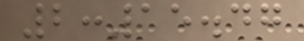2:15.47
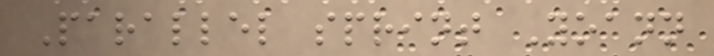Parallel sprint Yoann
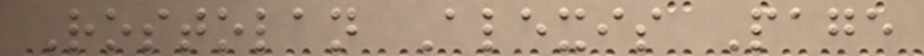Rostolan Alexis Page
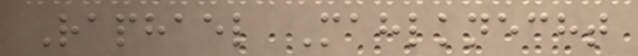Raphael Mahlknecht
